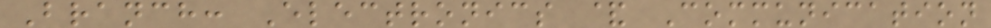Branch: Electronics & Communication
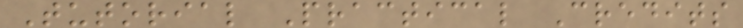Tutorial Practical Credits
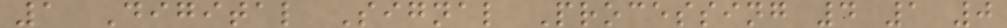1 Digital Signal Processing 4 1 0
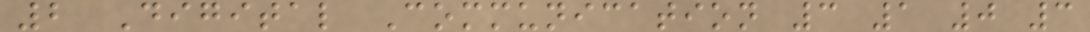2 Digital Communication 3 1 0 3
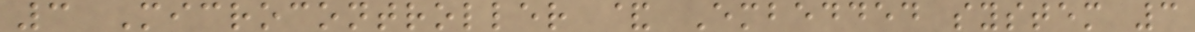3 Microcontroller & Embedded system 3
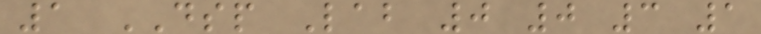1 DSP Lab 0 0 3 1
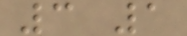3 1
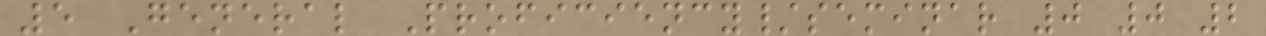5 General Proficiency/seminar 0 0 2
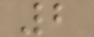2
